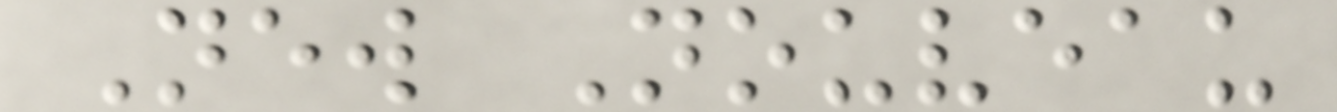New Nouveau
